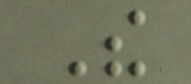The
